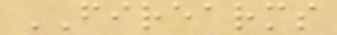FIREARMS
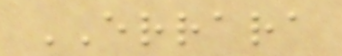ERRARA
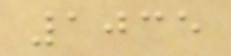1035
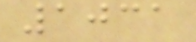1031
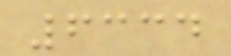6334
